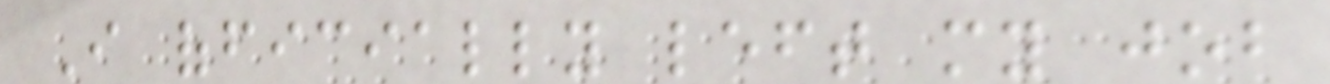I officially left my job
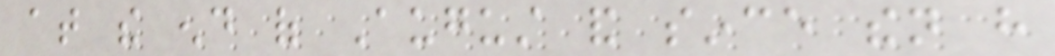at the end of August and since then have
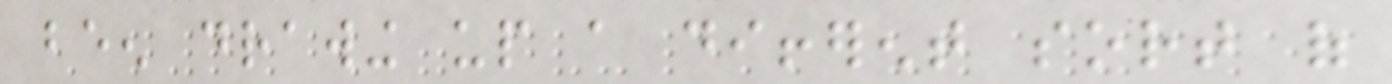been drawing up a different sort of
